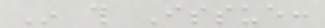In this Issue:
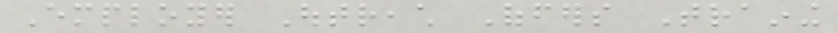Employer Outreach Offers Training
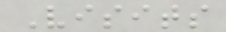Visits
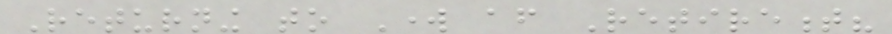Returning to Work after Retirement?
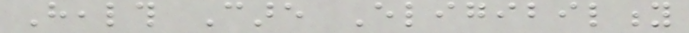Health Care Eligibility
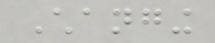Changing
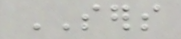SERS
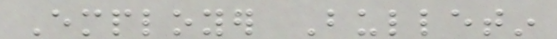Employer Bulletin
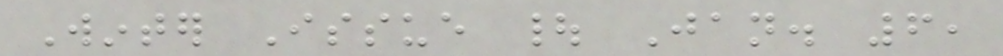Winter Issue | Jan. 6,
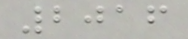2016
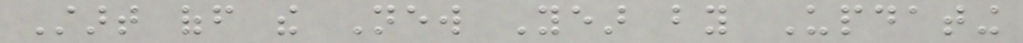Start off the New Year by Updating
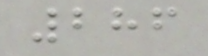286
